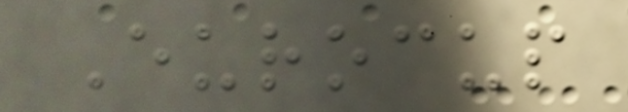Eurocup
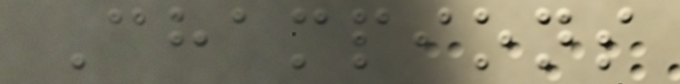Champions
